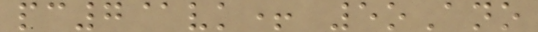pc7@vk+ 5oAno
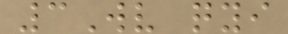3Wv qyi
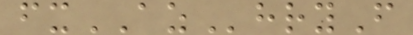fxAZhryF
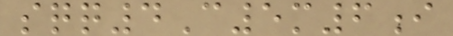sqq4C5m6i
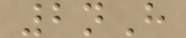2nH
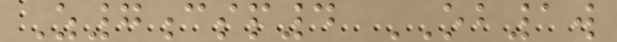Z7csp4 OB1w
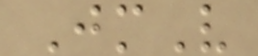JmV
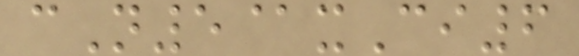cN5@xCi6
